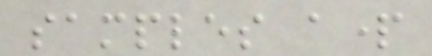samples apart
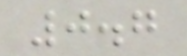0.7
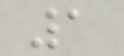1
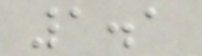1.1
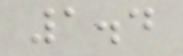1.4
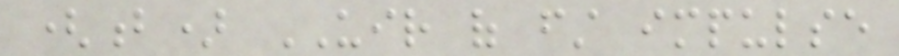(b) UIR of first impulse
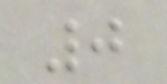0
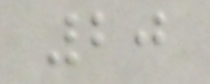20
